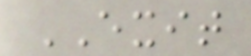EXIT
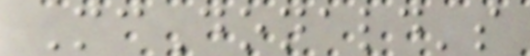McDonald's
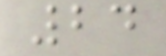24
